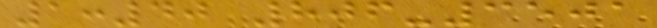1:40 806-3501
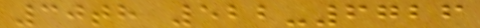30th 522-6726
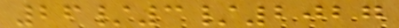26/3/2027
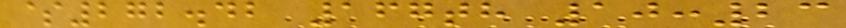$272.42 167th 10:23
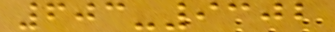603-9302
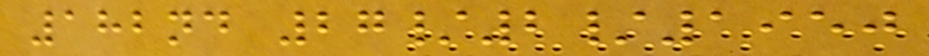182nd 27/2/1950
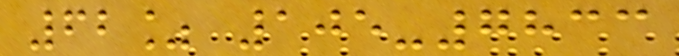62% 105-7833
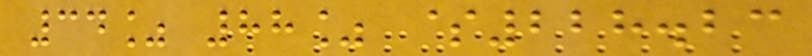34% 88% $228.23
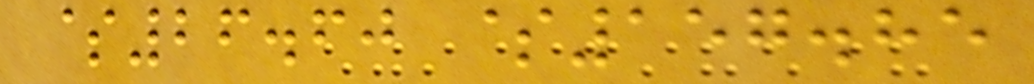$26.60 $157.85
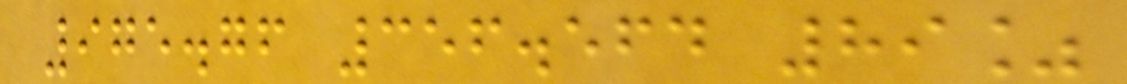975.76 356.564 89%
